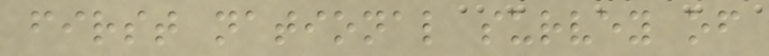first national survey of
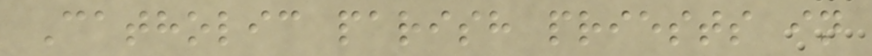Catholic parish priests in
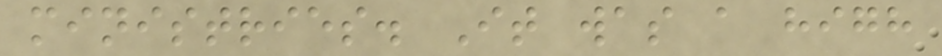ministries. It was a high
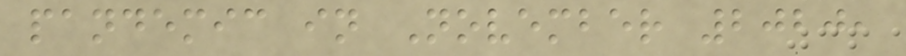pandemic in November 2020,
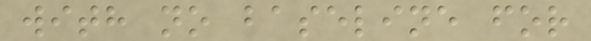with no baseline for
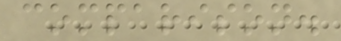comparison.
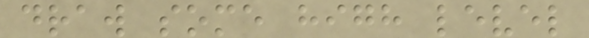draw some high level
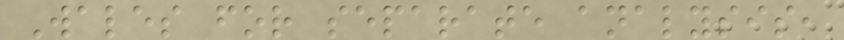Wales for separate analysis,
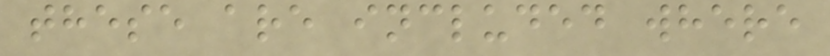these are included where
